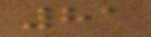81
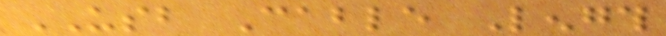USB Cable Length
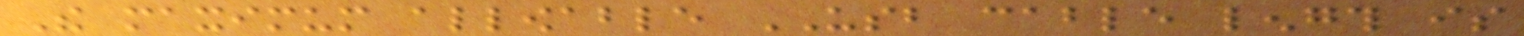The maximum allowable USB cable length is
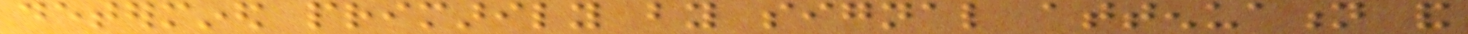determined primarily by signal attenuation and
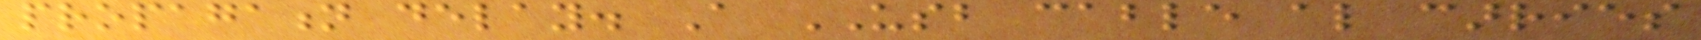propagation delay. A USB cable also carries
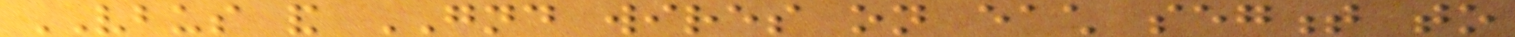VBUS and GND wires on each segment to
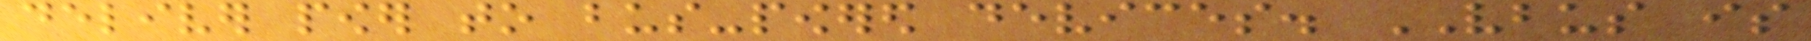deliver power to bus-powered devices. VBUS is
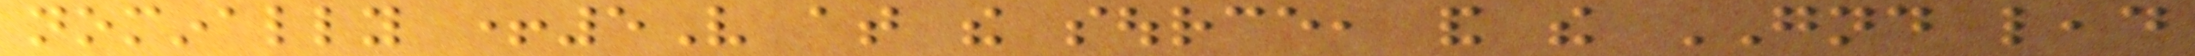nominally +5V at the source, and the GND lead
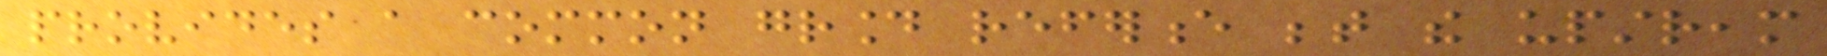provides a common ground reference between the upstream
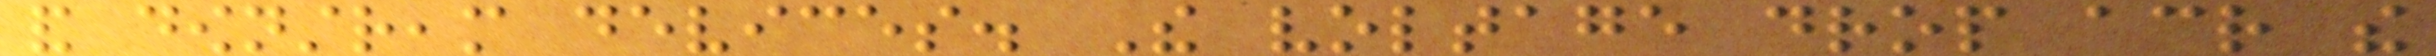and downstream devices. The voltage drop across the
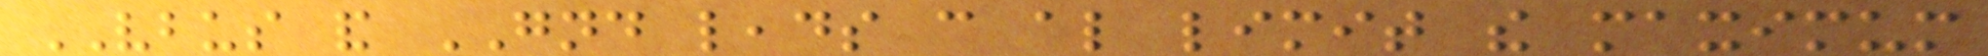VBUS and GND leads can also limit the maximum
